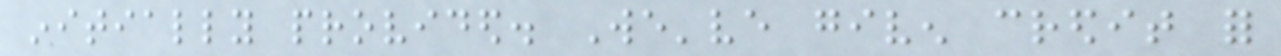initially provided. We've given credit for
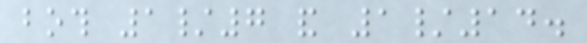both 1/7 and 1/14.
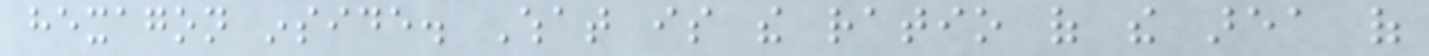hexagon inside. What is the ratio of the area of
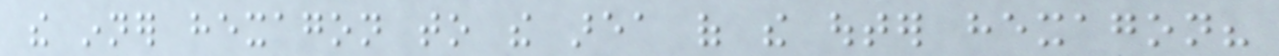the inner hexagon to the area of the outer hexagon?
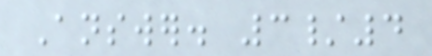Answer. 3/4
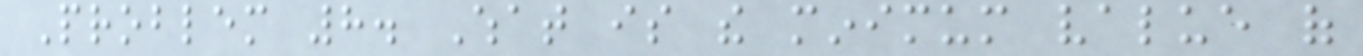Problem 8. What is the minimum value of
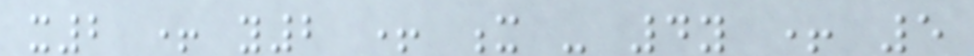x2 + y2 + x - 4y + 5
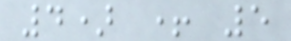4) + 5
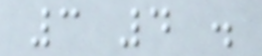3 4 .
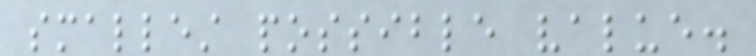smallest possible value.
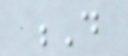D
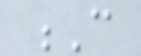C
